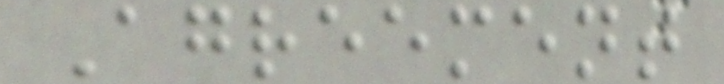Agreement
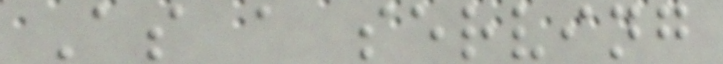As a serving
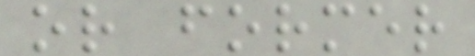or former
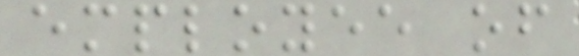employee of
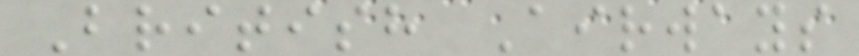British Airways
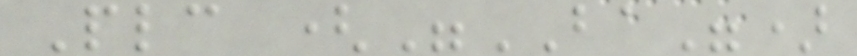Plc ("BA")
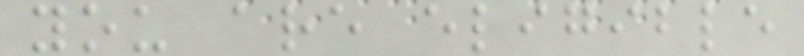you are eligible
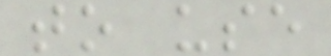to use
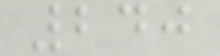240
